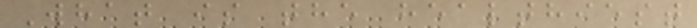What is the healthiest
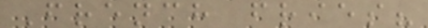French fries?
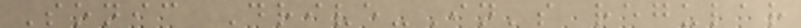Sonic Drive-In's regular
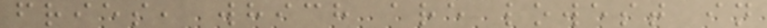fries, which are lowest in
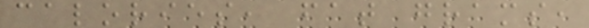calories, fat grams,
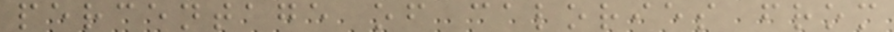percentage of calories from
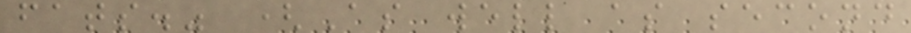fats." (As well as second
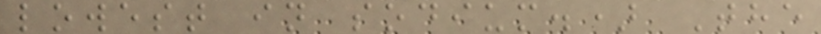lowest in sodium.) The
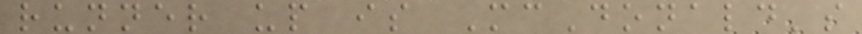runner up is McDonald's
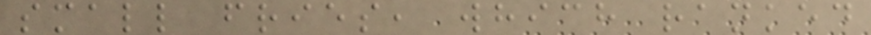small fries, which ranked
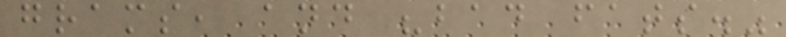grams, and "bad fats."
